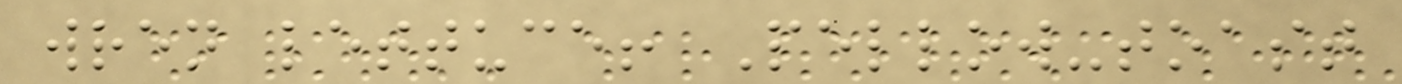wren lettuce! Pellow-toast
